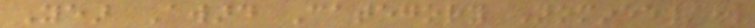Year Award Category Nominee/work
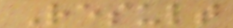Result
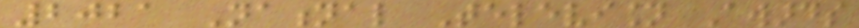2021 National Television Awards
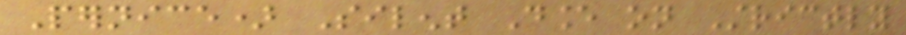Pernice) Silent Dance on Strictly
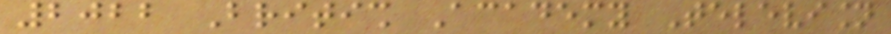2022 British Academy Television
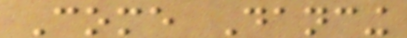Come Dancing
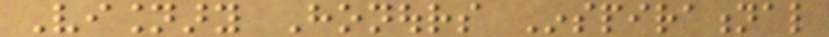Visionary Honours Inspirational
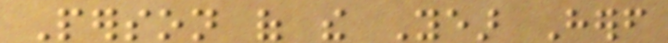Person of the Year Herself
